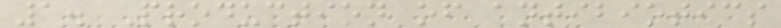1. Production of antibiotics
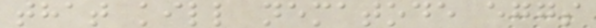that kill nematode eggs
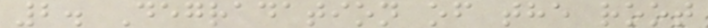2. Degradation of the root
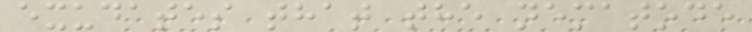exudates that the nematode
